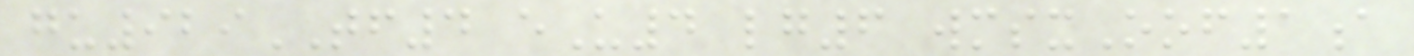gu929TF4 eU4 lg6 wmsxOof1a
